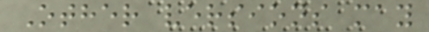Other versions may
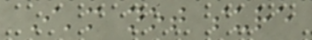I'm not sure
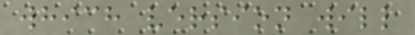which version will
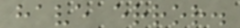have error.
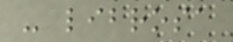- librosa
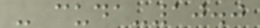- cuda-10.0
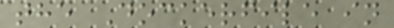the Dockerfile in
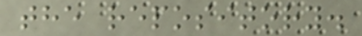the repository.
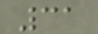31
